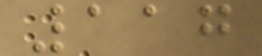117
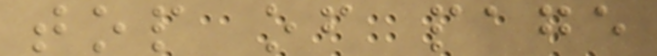top of page
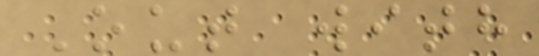Out with
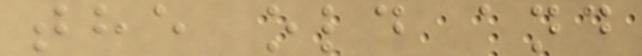the old and
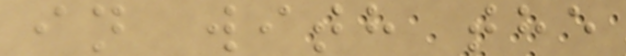in with the
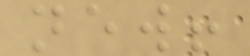new!
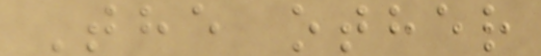The other
